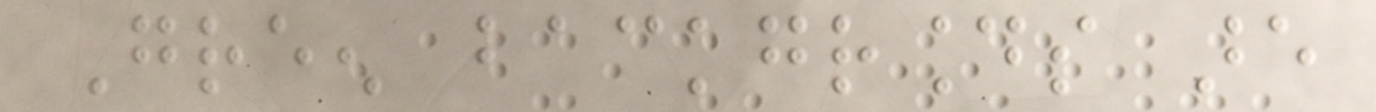Green backgrounds are
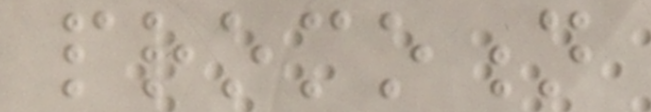promotion
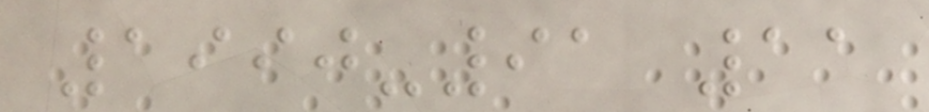1990-91 11
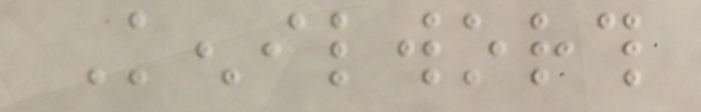Kenilworth
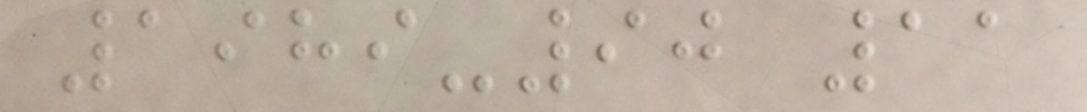1989-90 11
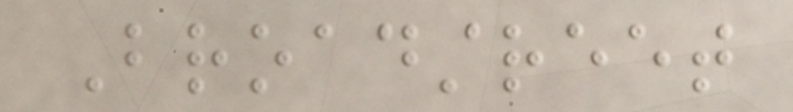Broadstreet
